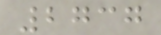2737
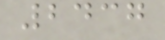2437
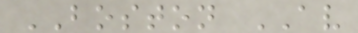BOSTON AV
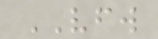VFW
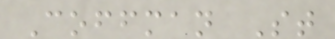Coffman St
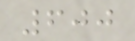600
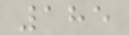185
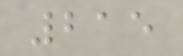215
